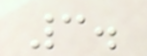3.
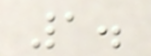1.
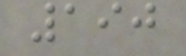190
